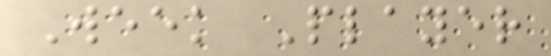Week Player
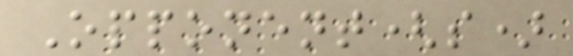Opponent(s)
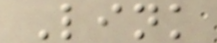Link
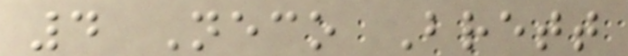4 Neco Brett
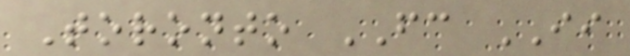Toronto FC II
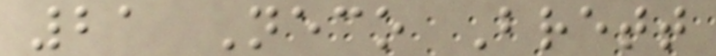21 Neco Brett
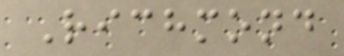Richmond
